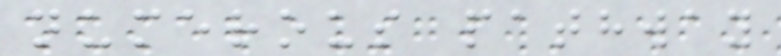numerous pathway
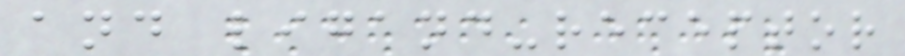and ligand-receptor
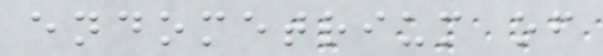endometrium of
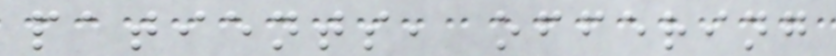patients, offering
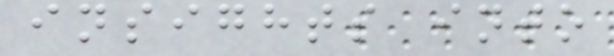insights into
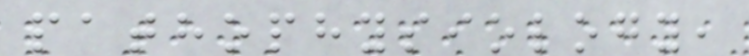pathophysiology,
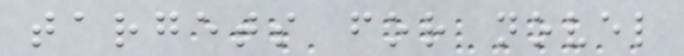targets for novel
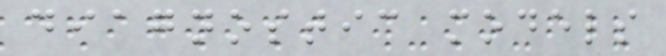diagnostic models
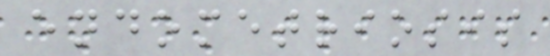endometriosis
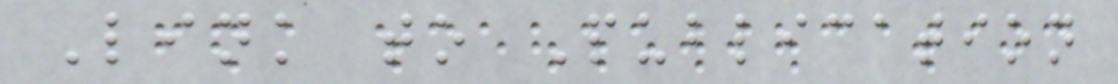Link to Publication
